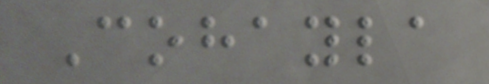Cohayla
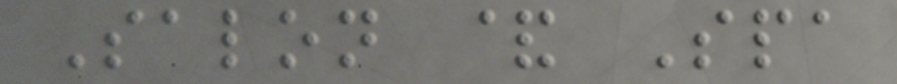Salon & Spa
